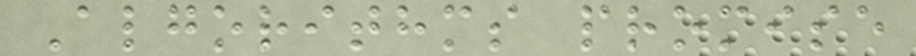Algorithms promise
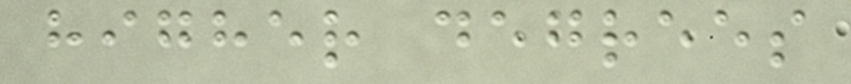higher degrees
